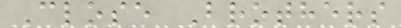Close Brothers
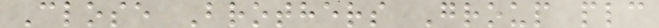Close Brothers Group plc
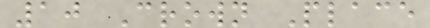10 Crown Place
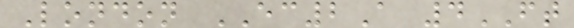London EC2A 4FT
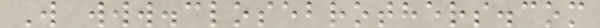W www.closebrothers.com
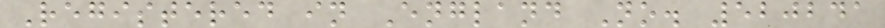Registered in England No. 520241
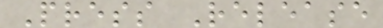Press Release
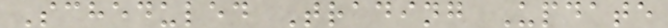Scheduled Trading Update
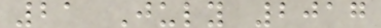21 July 2017
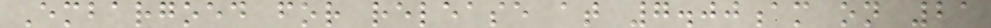Embargoed for release at 7.00am on 21
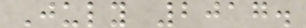July 2017.
